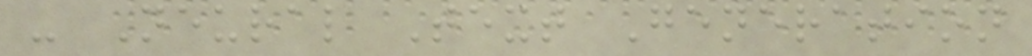- Neural Text Generation
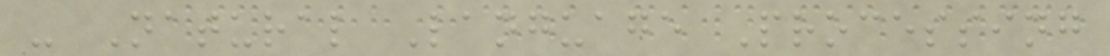- Natural Language Processing
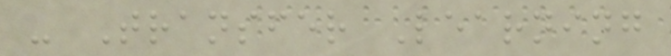- Transfer Learning
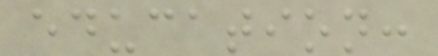education:
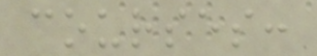courses:
